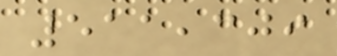511,309
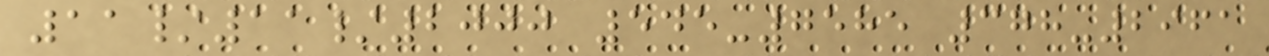11/11/2000 545-7585 378-2961
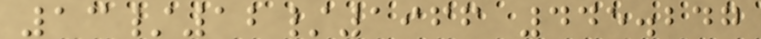13/12/1966 445.247
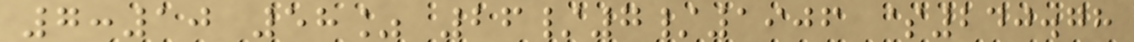7:10 58% 26/7/1906 $240.78
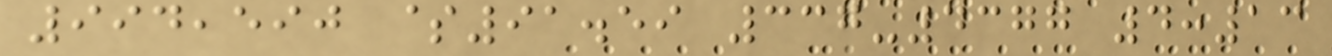994,590 $91.59 337-4377 4:13
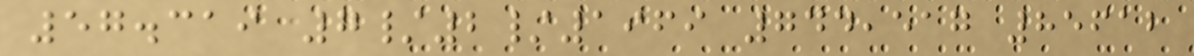57.319 7/2/1969 744,517 85612
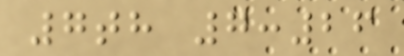7th 7:26
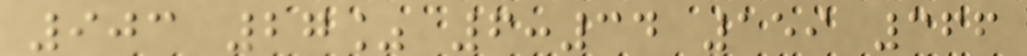903 27% 6:34 159 366
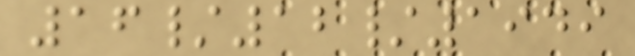16/12/1949
